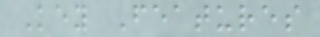Key Features
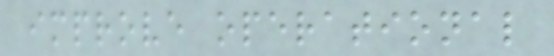improve operational
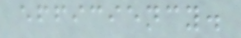efficiency.
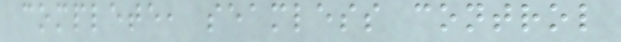complete, seamless control
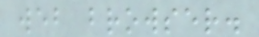web browser.
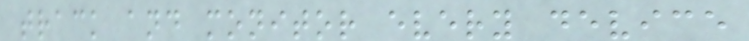track and monitor every device
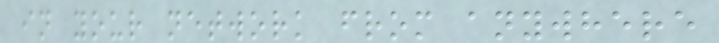in your network from anywhere
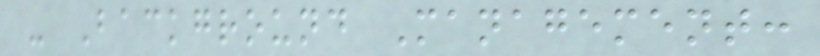- Background Management:
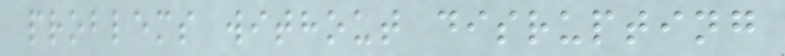problems without disrupting
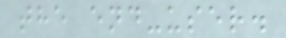the end-user.
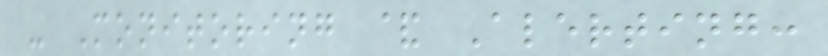- Monitoring & Alerting:
